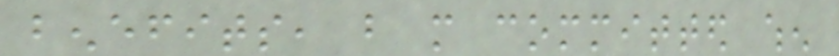benefits, but more committed when
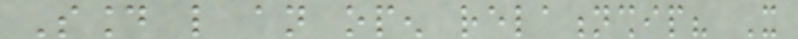Sound like an open relationship? It
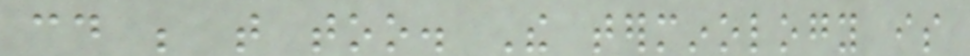could be that too. The terminology is
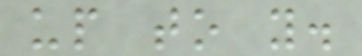up to you.
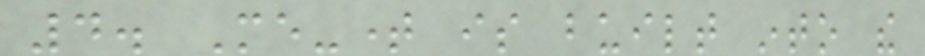4. Me-time is built into the
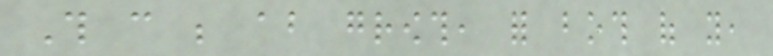This can be about growth, for both of you,
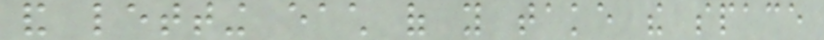and letting each of you take the space
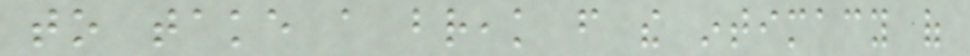to take a break from the intimacy of
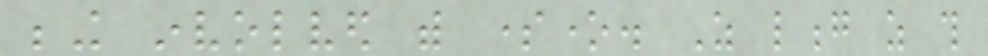being involved with someone. As long as this
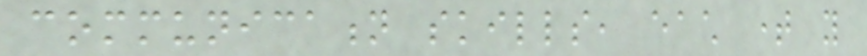communication skills, each time you
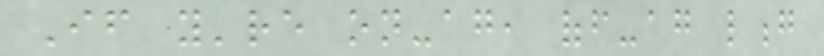If you're on-again, off-again long
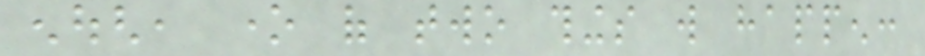enough, one of two things will happen:
